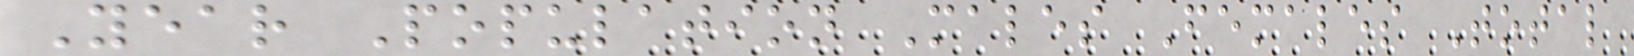Year Population Males Females Total
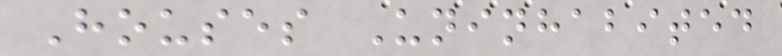Houses Uninhabited
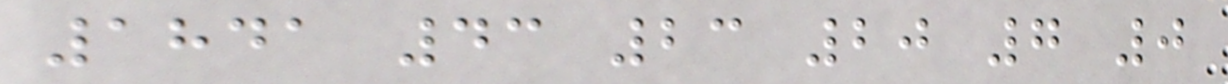1841 43 23 20 7 0
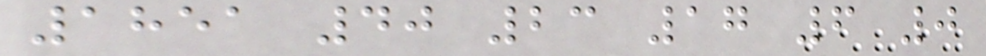1851 40 23 17 6 0
